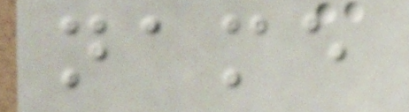name
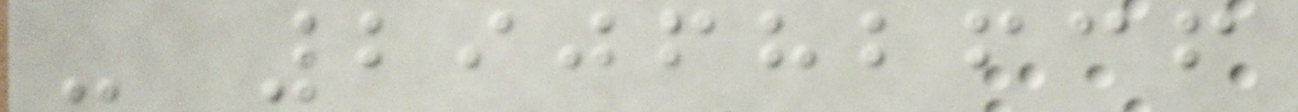- 290682636
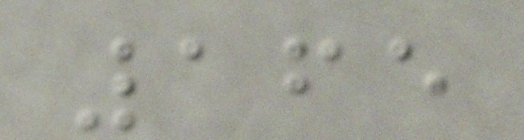165
